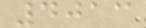4013
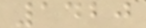1420
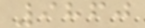9860
